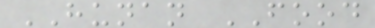HUNAN FOOD
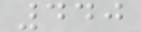440
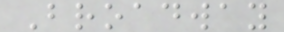Broadway
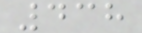438
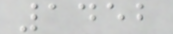1452
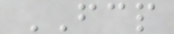FCP
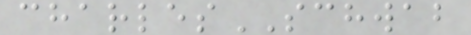charlesSCHWAB
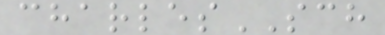charlesSCH
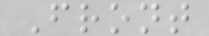Front
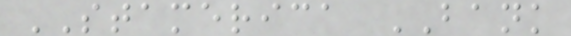STAMERICA BANK
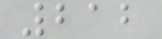212
